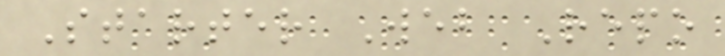Starter Web Repo
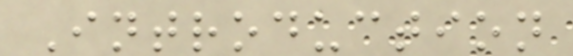Introduction
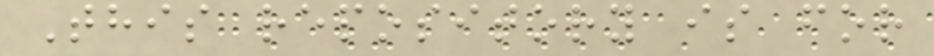This repository is for
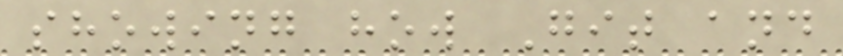showing how Git and
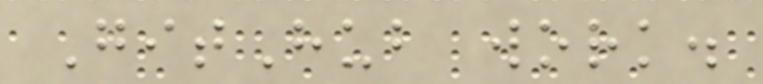GitHub work.
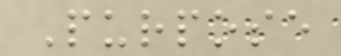Purpose
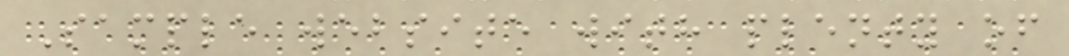Sample website with plenty of
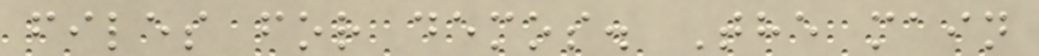files for demos. The main
